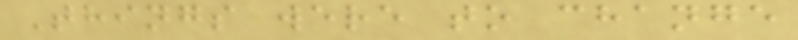Things were to change
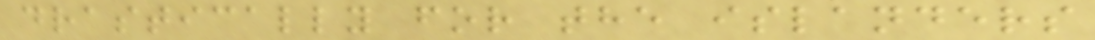drastically for the islanders
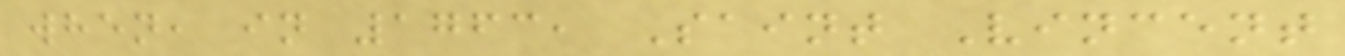when, in 1763, Saint Vincent
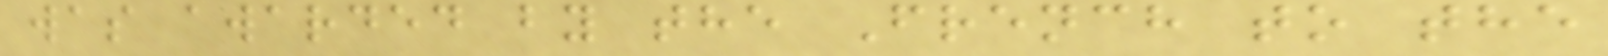was awarded by the French to the
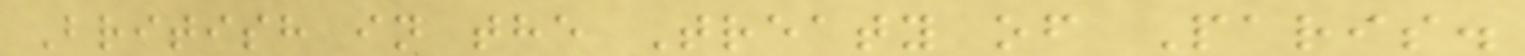British in the Treaty of Paris.
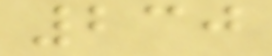230
